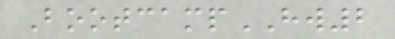BootcampHW2
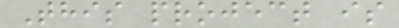This project is
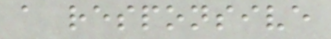a responsive
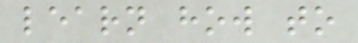learn how to
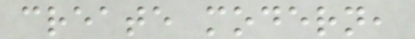create modern,
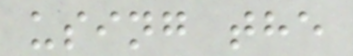using the
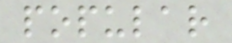popular
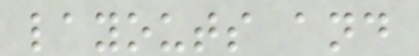layouts and
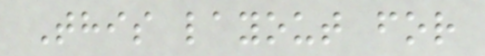This layout for
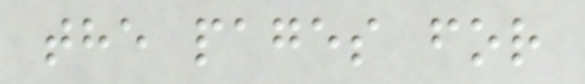the pages for
